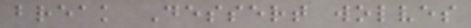break Dessert wolves
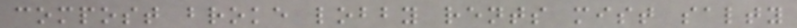compost broke lobby rents mist salty
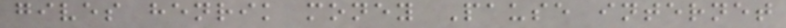gives henrik money Pause internet
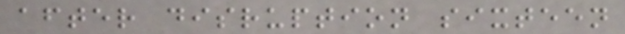after disruption sixteen
